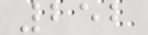252
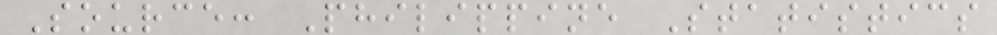Source: Philippine Statistics
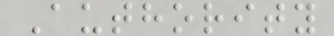Authority
